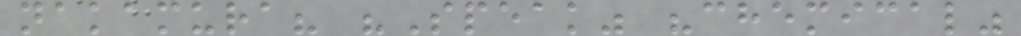nakamura? "Speak" "chemical"
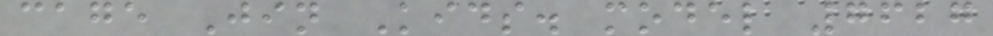cage Jin Kids. model 7627
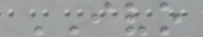IVO
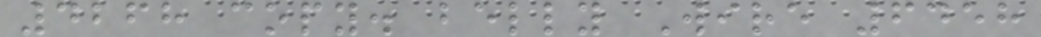4268 copy. belly Wire 6458
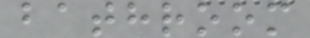bathroom
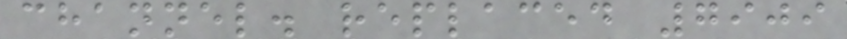channel. replaced 7909
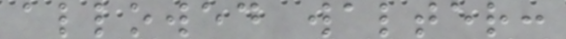allowed walter:
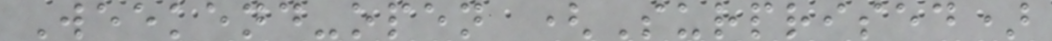Weekend-open (Surprised)
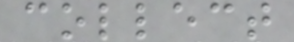collect
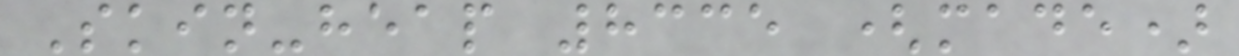Skin-heap 8335 (made)
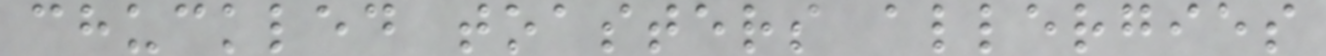chuckled toasters allergies
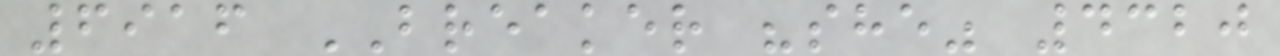6916 BREAKER "she" 4320
